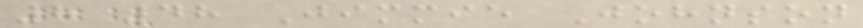8 48 Jimmie Johnson
